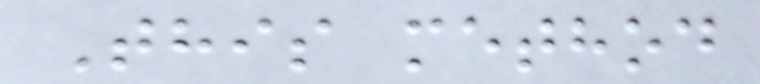This method
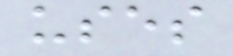uses
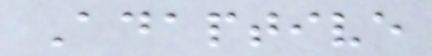Adaptive
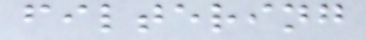filtering
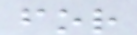for
